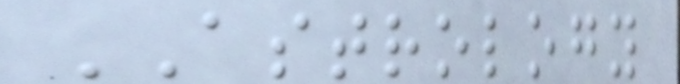ASTROLOGY
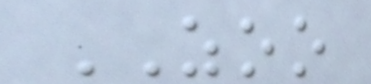ZOO
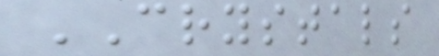CRYSTALS
